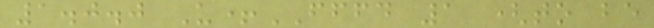1.0.0 U+FFFD 1 (to be
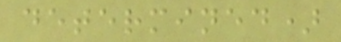determined)
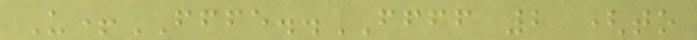U+FFFE..FFFF 2 (to
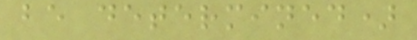be determined)
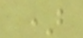)
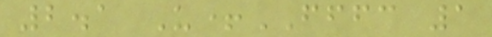2.1 U+FFFC 1
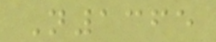N1365
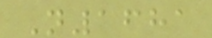N1681
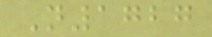N1727
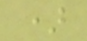)
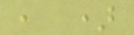, )
